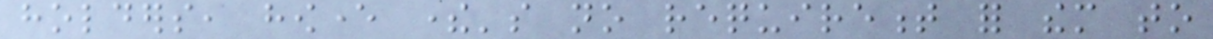holders, however there's no requirement for them to
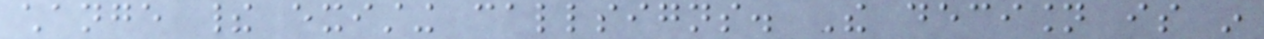change their existing callsigns. The decision is in
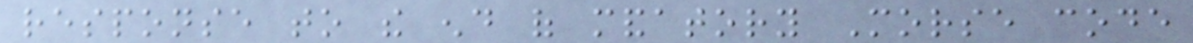response to the end of mandatory Morse code
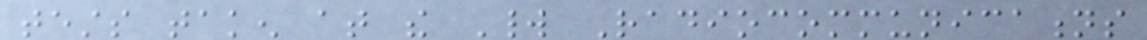tests taken at the World Radiocommunications
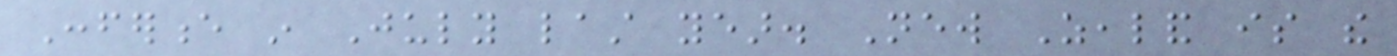Conference in July last year. New Zealand is the
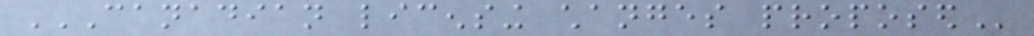CANADIAN LICENSING CHANGES PROPOSED
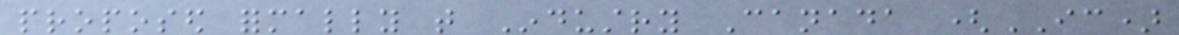proposed formally that Industry Canada (IC)
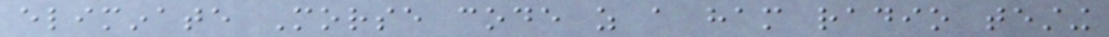eliminate Morse code as a ham radio testing
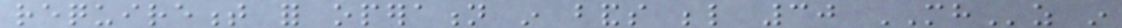requirement for operation in bands below 30 MHz in
